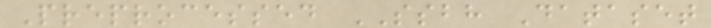Preprocessed SSBH Dataset
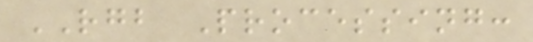RGB Processing:
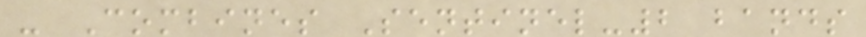- Combines Sentinel-2 bands
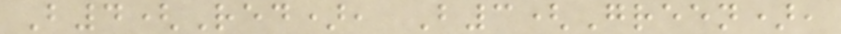B4(Red), B3(Green),
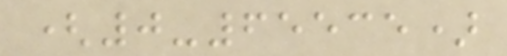(0-65535)
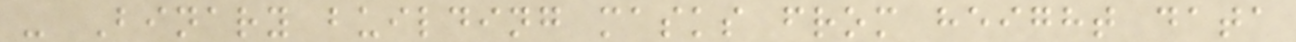- Binary building masks from height data
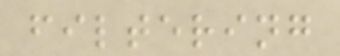filtering
